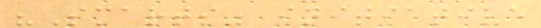"Smarts" initiative
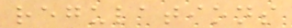regulations
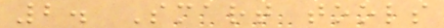2. Smart tools
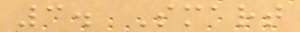3. Smart
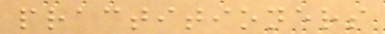practitioners
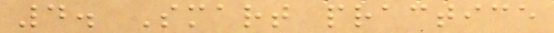4. Smart practice
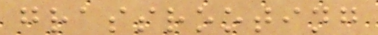grassrooting
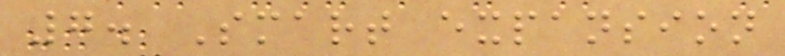7. Smart expansion
